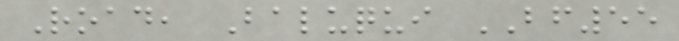Road, Baluqui BF55
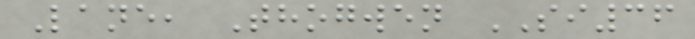Lane, Thogwen SI36
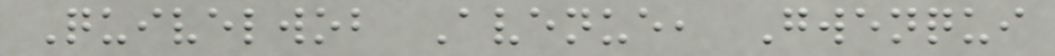Quivelwob Avenue, Gwenqui
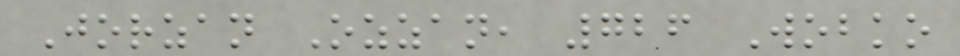Jorzan Ozzan, 726 Wobko
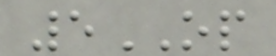5OP
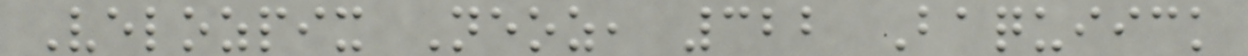Velozpix Neoz, 322 Baquiick
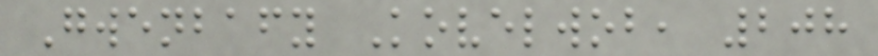Gwenbafy Kovelwob, 208
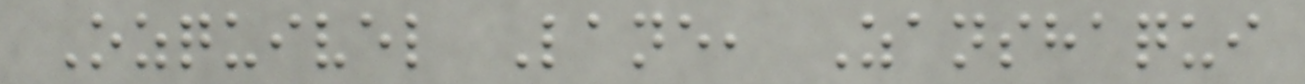Ozquivel Lane, Zanshaqui
